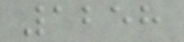1258
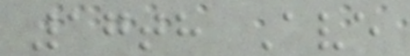17th Ave
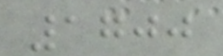1700
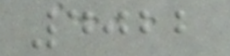4022
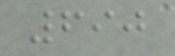690
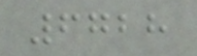6728
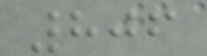806
